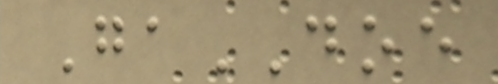GaDOE
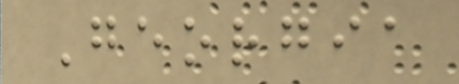Georgia
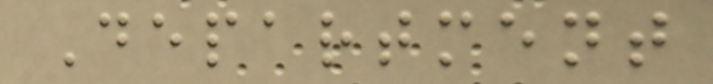Department
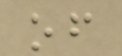of
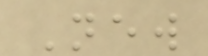New
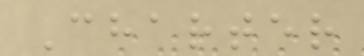Charter
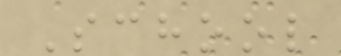School
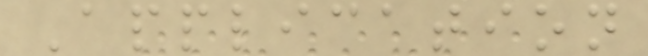Application
